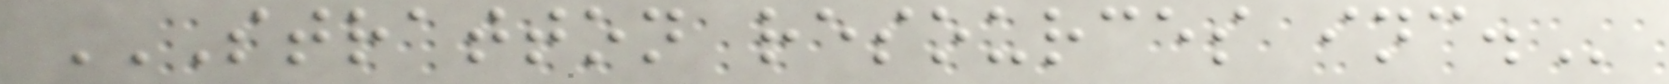STRATTON RESOURCES INC.
